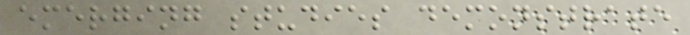emerging studies demonstrate
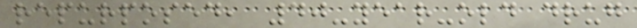repurposed, 40-year-old drug
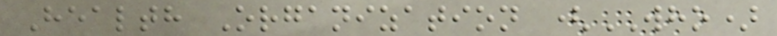Health Organization (WHO)
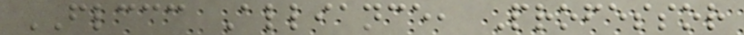FLCCC Alliance, Professor
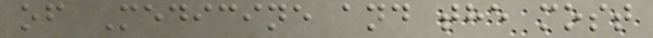of Medicine and the most
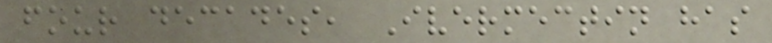four decades, Ivermectin has
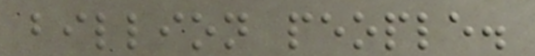billion people.
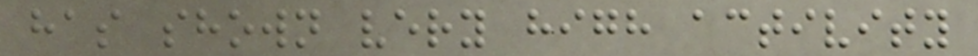has shown very high activity
